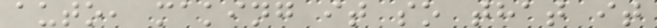auto, making it so that it
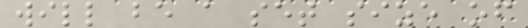will be a set size of
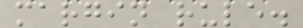margin rule.
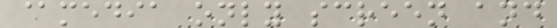@media only screen and
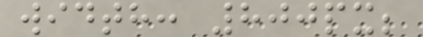width: 800px;
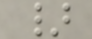}
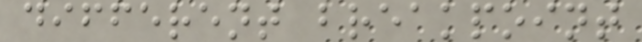different breakpoint
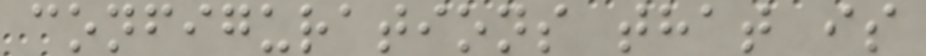configurations that is
